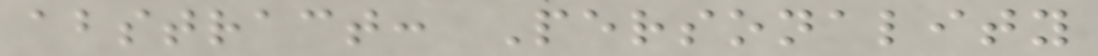abstract: Personality
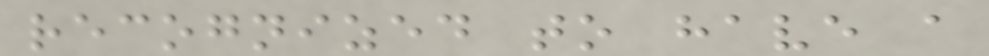recognized to have a
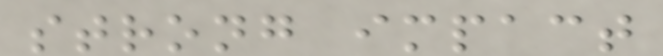strong impact
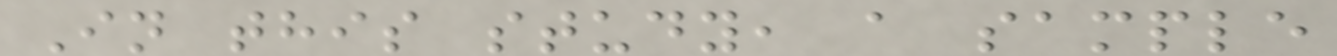In this study, a sample
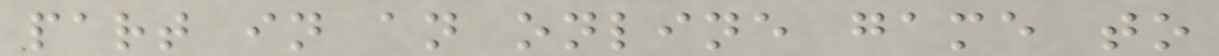part in an online game to
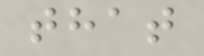that
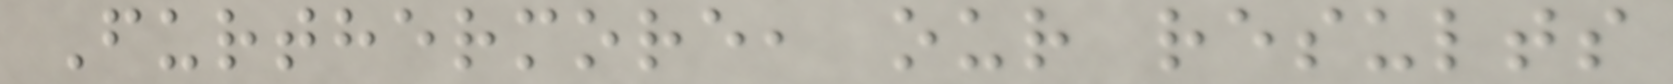Furthermore, our results
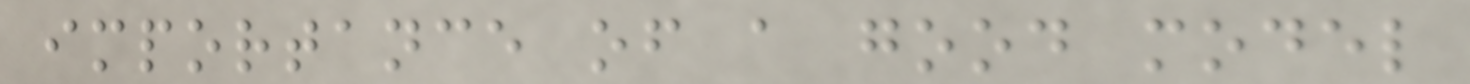importance of a good model
